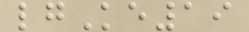lgKe19
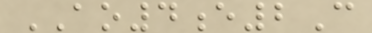AO4e2C
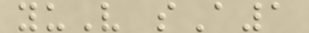yuV sA1
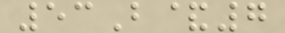53B&7
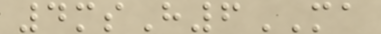4msH6MA
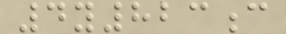4y823c
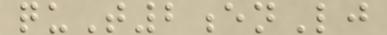quT2enLj
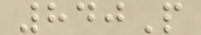840P
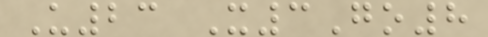U23 X3Go8
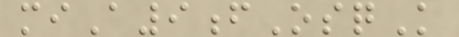miA9fOsqK
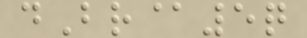dBr@5q
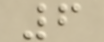6
